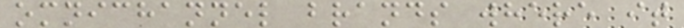omnichannel brands where it
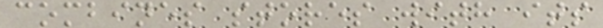combines stores with its
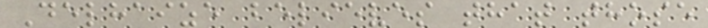Delhaize believes that those
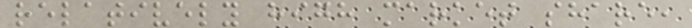relatively high market share,
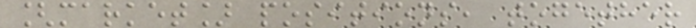[market] positions, together
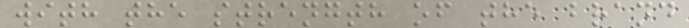with the strength of the brand
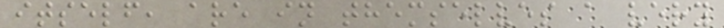itself, are in themselves a very
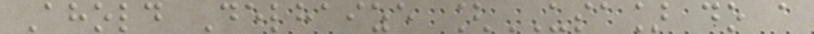Ahold Delhaize [USA] do a
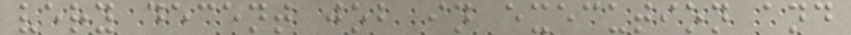very decent job in execution and
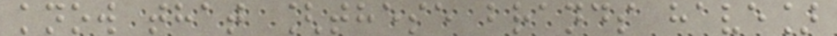know that [these brands have]
